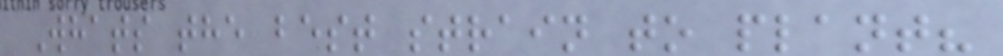Whats the best strain to plant?
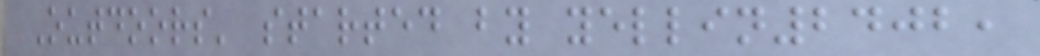Outdoors' started by yellin2402,
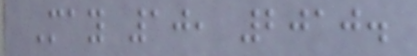May 10, 2010.
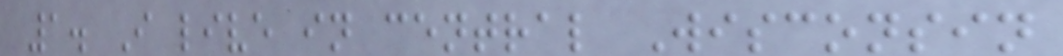1. I live in central Wisconsin
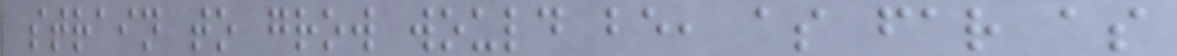strain to grow would be, as far as
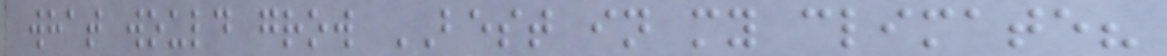what would grow BEST in my climate?
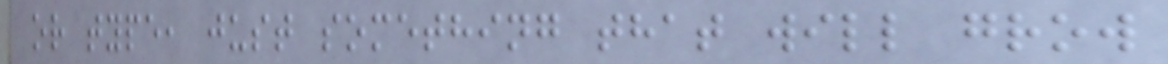or type, just something that will grow
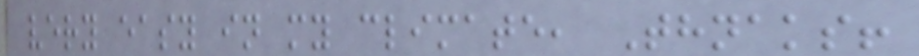very easy in my climate, Thnaks!
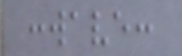:wave:
